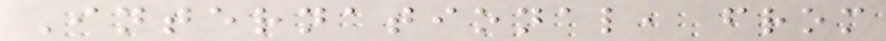International, from
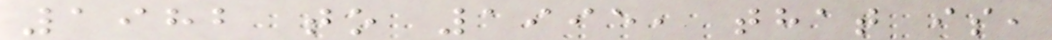1982 to 1995, that is,
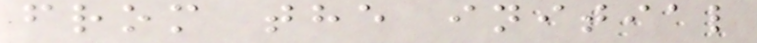from the initial
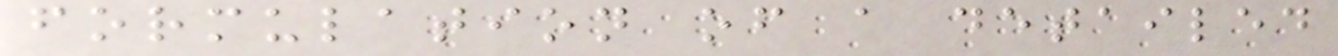formulation of a detailed
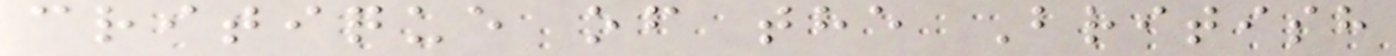critique of the British
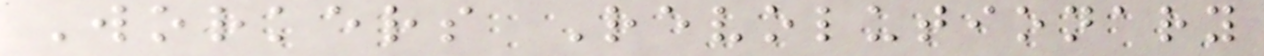Workers Revolutionary
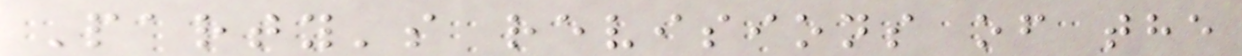Party's revisions of the
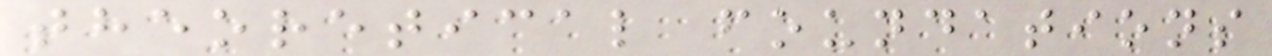theoretical foundations
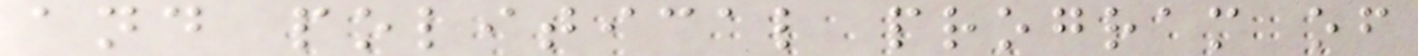and political program of
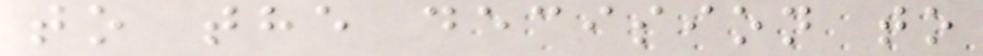to the decision to
